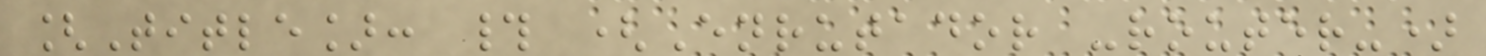[Title]: # (Enrutador -router-)
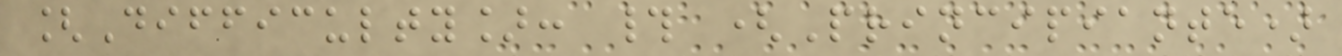[Difficulty]: # (Principiante)
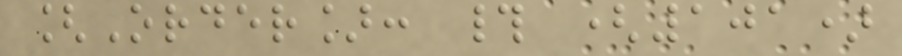[Order]: # (101)
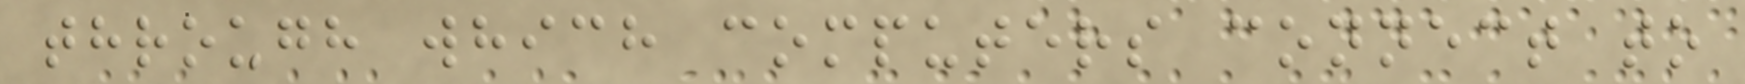through which computers connect to
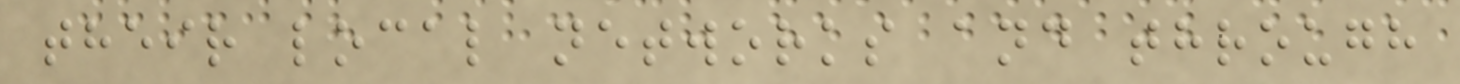their local networks and through
